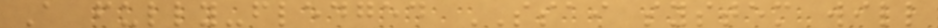A fully-fledged SSAI system will
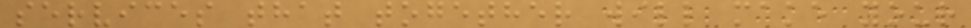services that together will make your
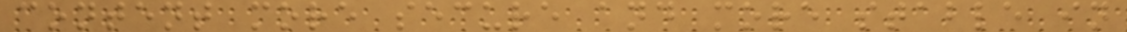content more secure and more stable in
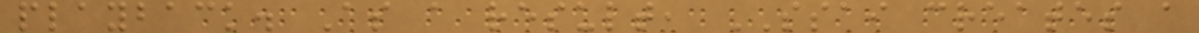playback. As a result, SSAI creates a
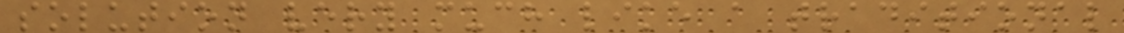solution very much like a traditional
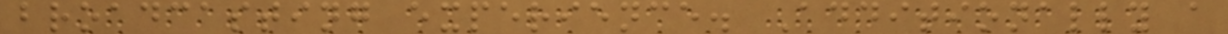broadcasting experience. Additionally a
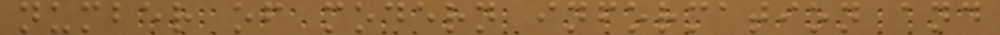number of modern information and
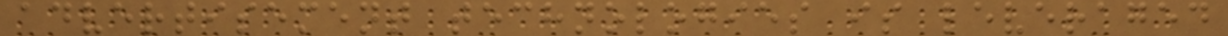advertisement technologies is leveraged
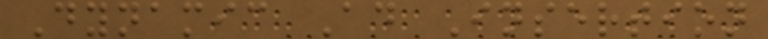Dynamic Ad Insertion
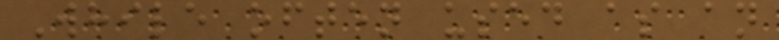While often used as an
